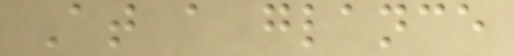At a glance
